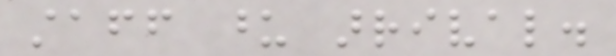staff upon arrival.
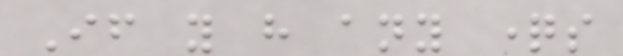If you have any questions
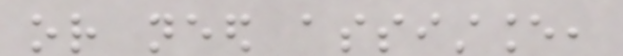or need assistance,
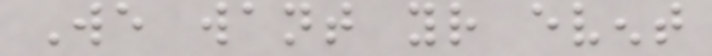We want your event
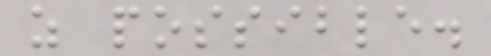as possible.
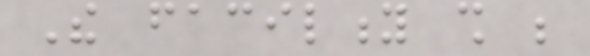The facility shall be
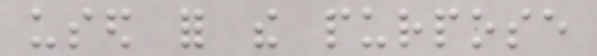used for the purpose
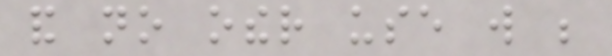and no other use will be
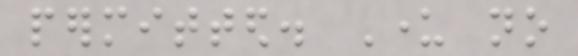permitted. Under no
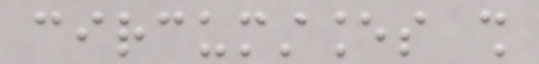circumstances shall
